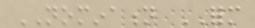NOMINATION FORM
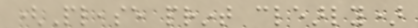(Please print clearly)
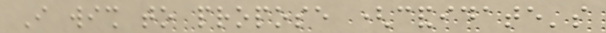I wish to propose (candidate's
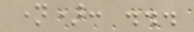name): ...
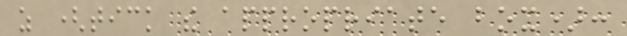as (tick the appropriate box):
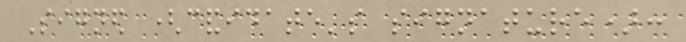Signed (candidate's signature):
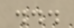...
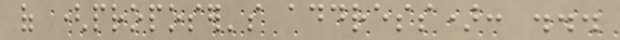of (proposer's address): ...
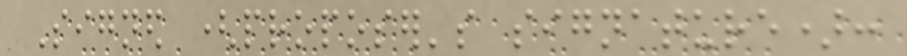Signed (proposer's signature):
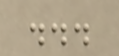...
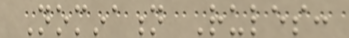Nomination Rules:
